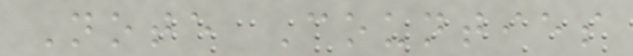Note Counties
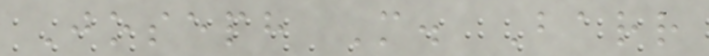Joseph M. Barr
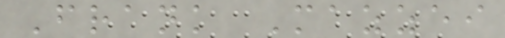Frank Mazzei
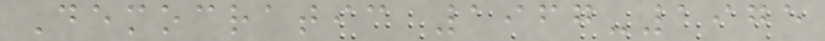Democratic 1967-1975
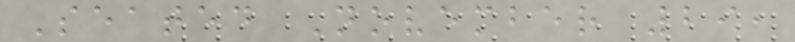Seated November 29,
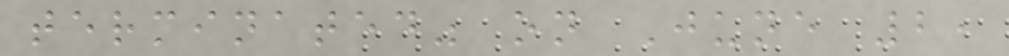terminated" on June 2,
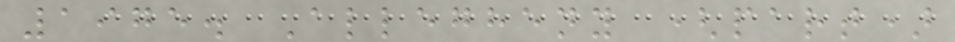1975. Allegheny (part)
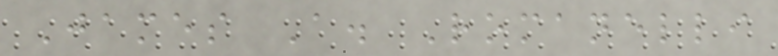James A. Romanelli
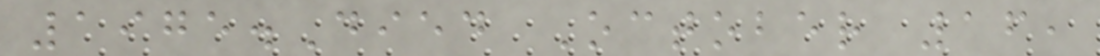1975.Died October 16,
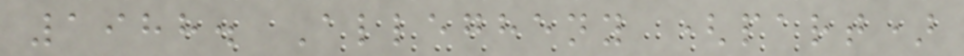1988. Allegheny (part)
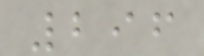296
